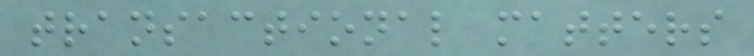transactional matters
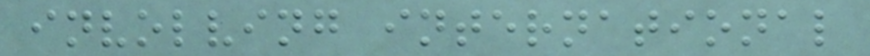involving international
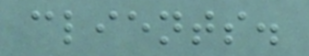clients.
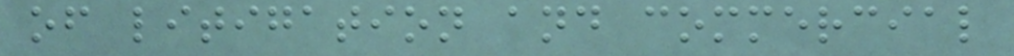of litigation and commercial
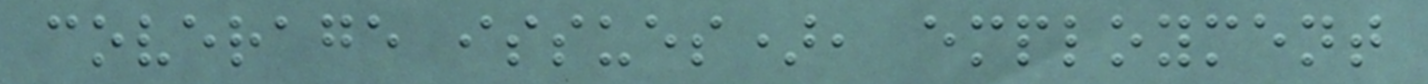coverage issues), employment
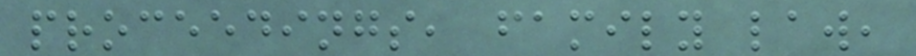proceedings, family law,
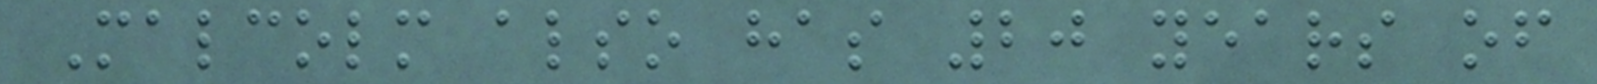Malcolm also has 20 years of
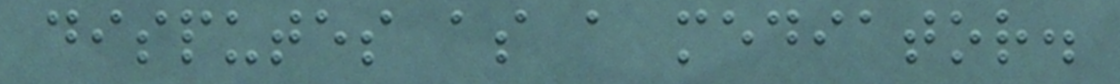disputes as a mediator.
